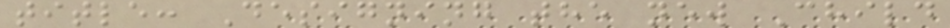title: Designing the new Child
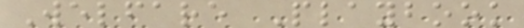Welfare Playbook
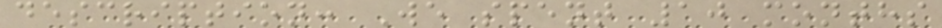description: We spent 10 months
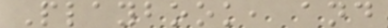Playbook, and
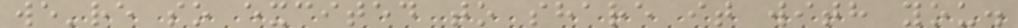we're so excited to share it with you.
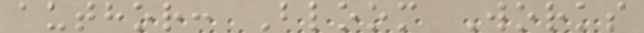author: Bloom Works
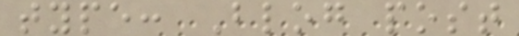type: Blog post
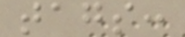tags:
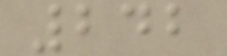242
